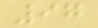97
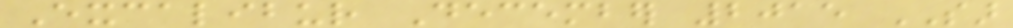Excalibur December 2015 SAR
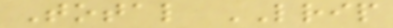Total LRIP
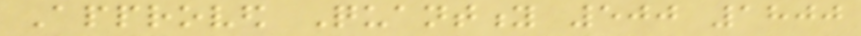Approved Quantity 500 1800
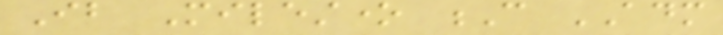Ib Milestone C ADM
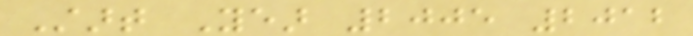Start Year 2005 2012
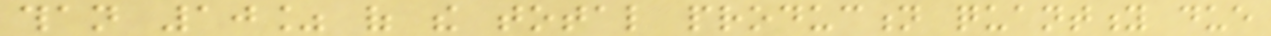than 10% of the total production quantity due
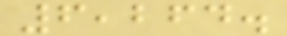6,264.
